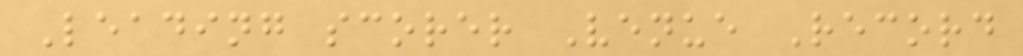Leading scorer Venue Record
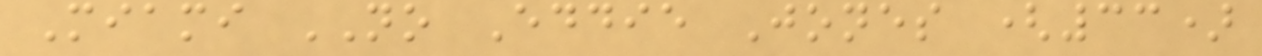Miami NO Eddie Jones (33)
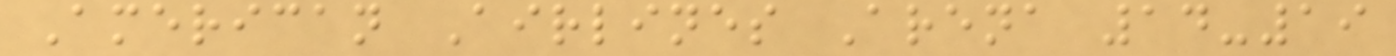American Airlines Arena 14-19
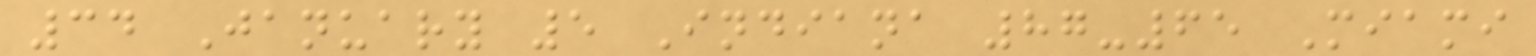34 January 5 Indiana 87-65 Miami
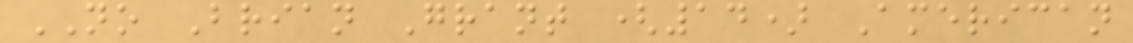NO Brian Grant (14) American
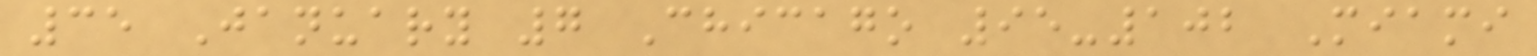35 January 7 Chicago 95-102 Miami
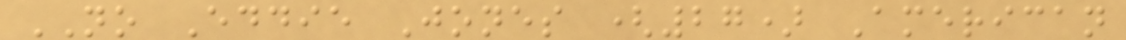NO Eddie Jones (27) American
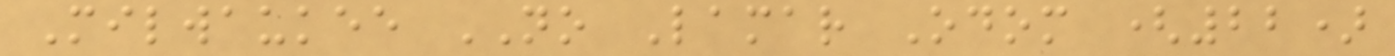Milwaukee NO Lamar Odom (22)
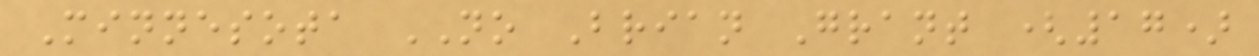Minnesota NO Brian Grant (17)
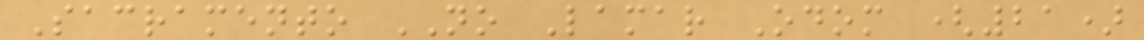Sacramento NO Lamar Odom (21)
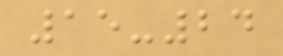15-24
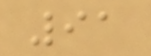91
